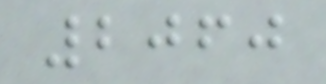2060
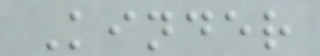Kinder
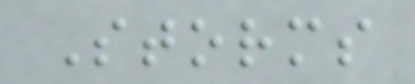Storms
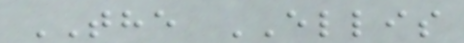THE ELLIS
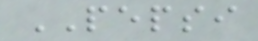PEPSI
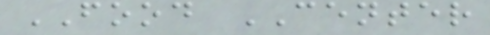FOOD CENTER
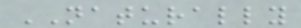NATURALLY
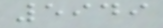5949
